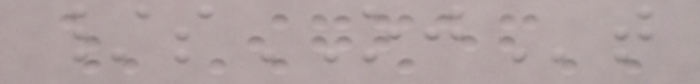/sOJt
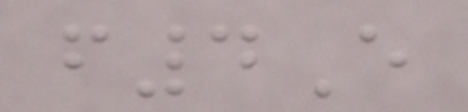f4E
